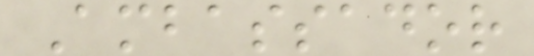Ambassador
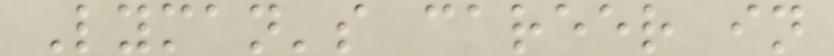Lyman's career in
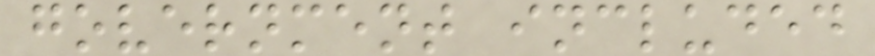government included
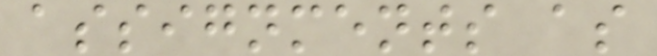assignments as
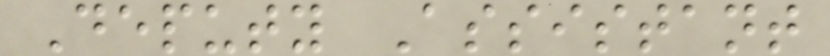Deputy Assistant
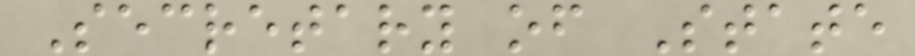Secretary of State
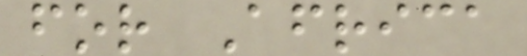for Africa
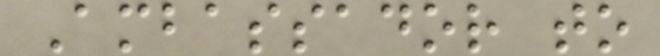Ambassador to
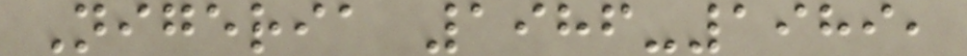Nigeria 1986-1989,
